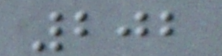202
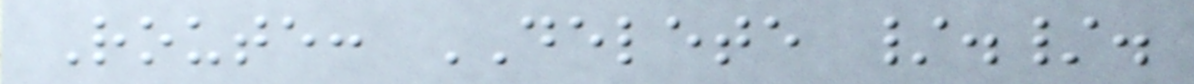Route: DELETE /./.
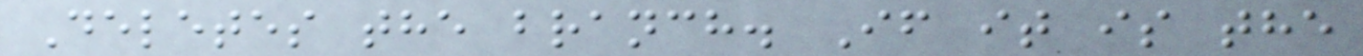Deletes the branch. If it is the
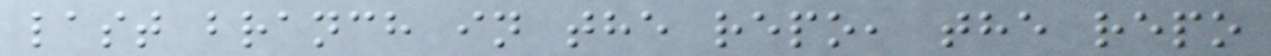last branch in the repo, the repo
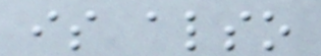is also
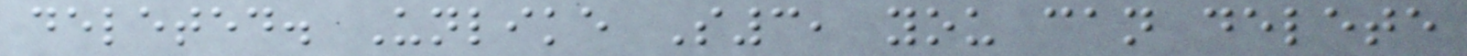deleted. Unlike S3, you can delete
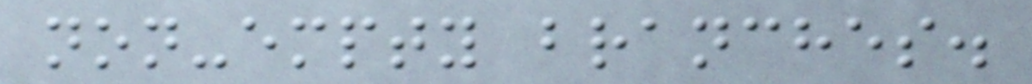non-empty branches.
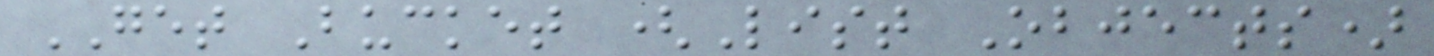GET Bucket (List Objects)
